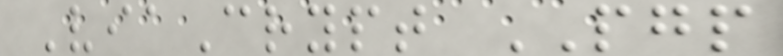ViaCrypt PGP
